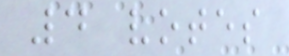4 votes
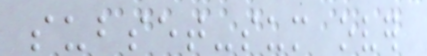subset-sum over
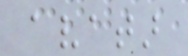avatar
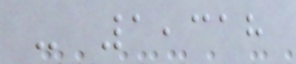- 1,318
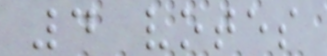4 votes
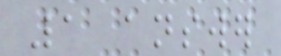1 answer
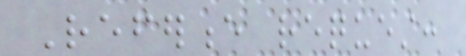Reference request:
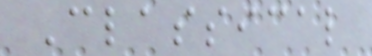Classical
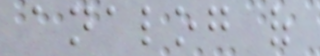analog of
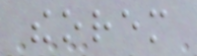theorem
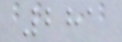281
